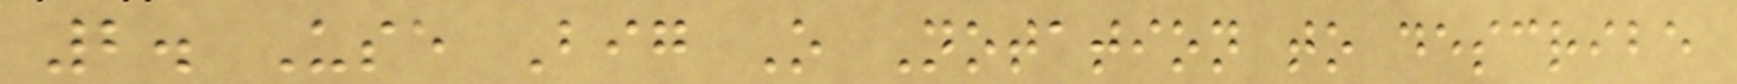2. Use Big O Notation to describe
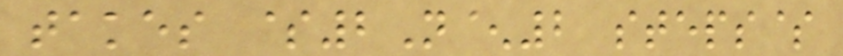takes $2N^2 steps$
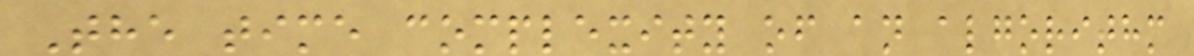The time complexity of an algorithm
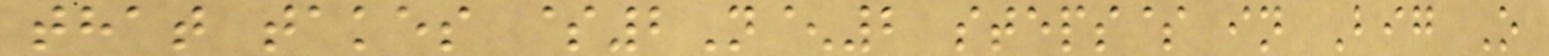that takes $2N^2 steps$ in Big O
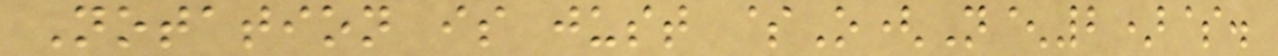Notation is just $O(N^2)$.
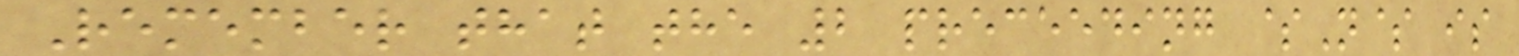Remember that the 2 preceeding $N$ is
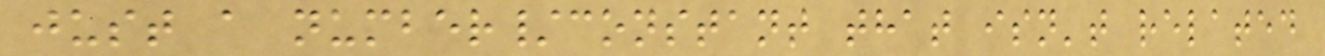just a number/constant that isn't related
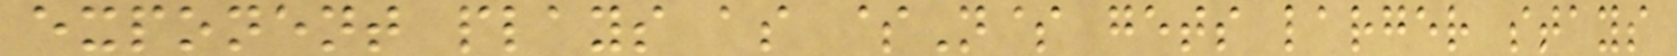exponent plays as $N$ gets larger stays
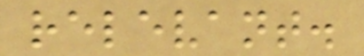relevant.
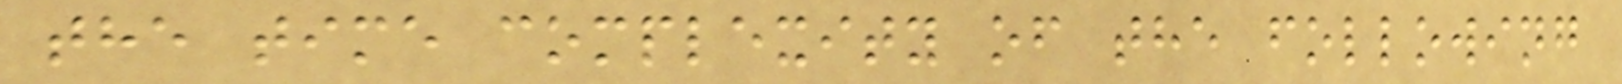the time complexity of the following
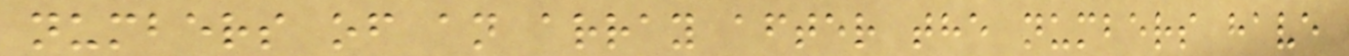numbers of an array after the numbers have
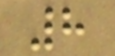8
